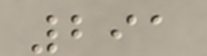291
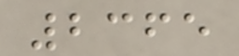2365
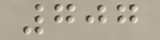707
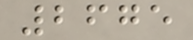2675
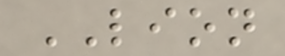LION
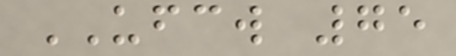UFCW 75
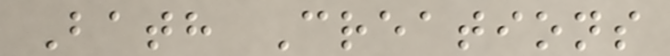Bath Creations
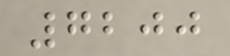7200
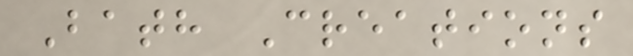Bath Creations
